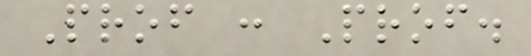Prof : Prof.
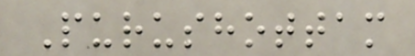Purushottam
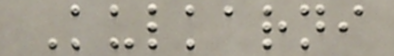Kulkarni
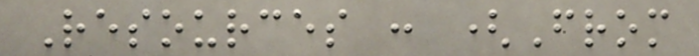Resources : (From
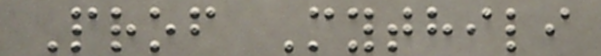Prof Mythili
